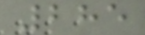285
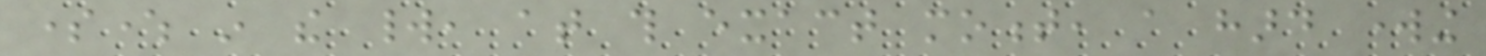somewhere in the world, at this exact moment, a hard working
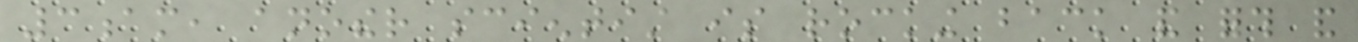3am, another scientist is rocking back and forth and
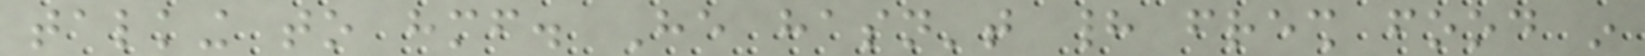talking to himself. He hasn't had fresh food in
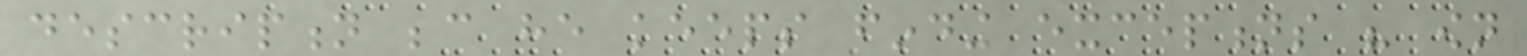description because he keeps finding exceptions his own
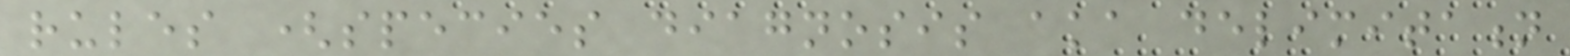rules (species diagnosis aka delimitation
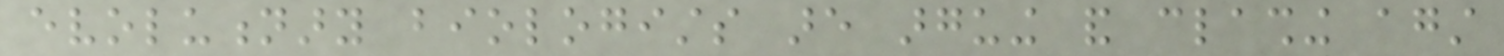evolutionary biologists are arguing and clashing against
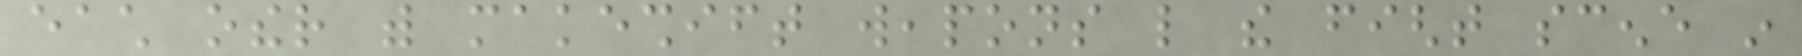each other with makeshift weapons like the fight scene in
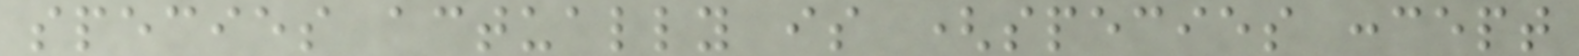species actually is (species concept
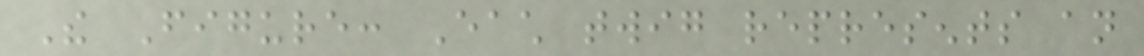The Figure: Each twig represents an
